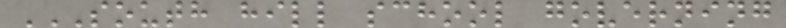SOUTH HILL SCHOOL GOVERNING
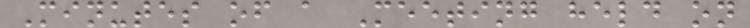Minutes of a Meeting held on
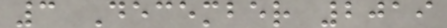3 December 2019
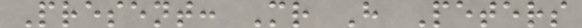Present: Mr H Peters
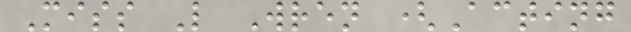Miss L Wren (Acting
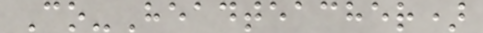Co-Headteacher)
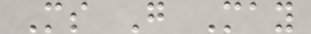Ms G May
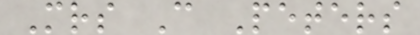Mrs C Peters
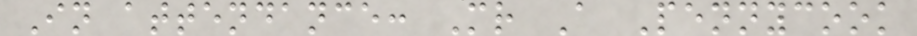In attendance: Mr A Pennycook
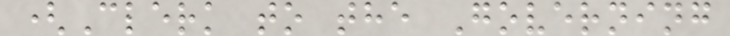(Clerk to the Governing
